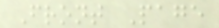Front Page
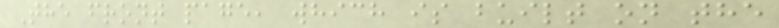The front page, which is built on the
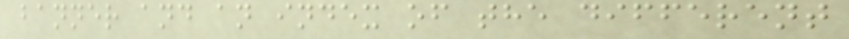banner and an index of the different
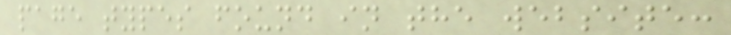page types found in the website:
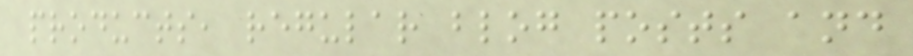products, regular blog posts and
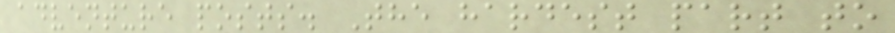adventure posts. The hardest part to
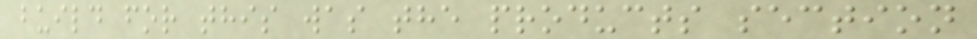build for this was the products section
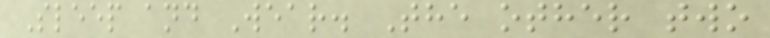Sleep and Wear. The other two
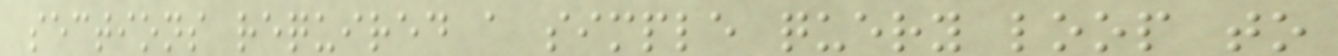sections required a simple query loop to
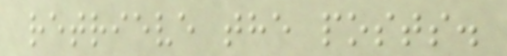retrieve the posts.
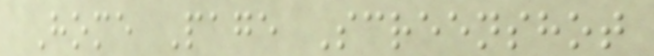Home Page Screenshot
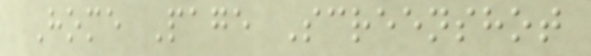Home Page Screenshot
